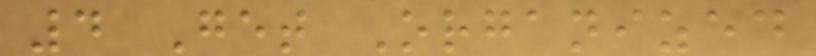4 Get Organized
